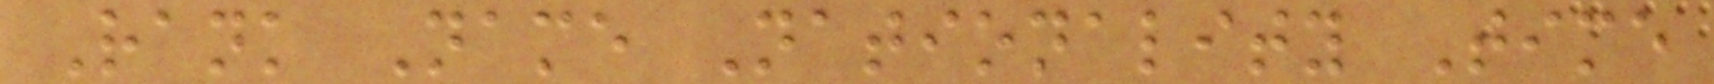Rank Name Nationality Time
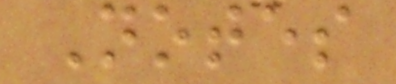Notes
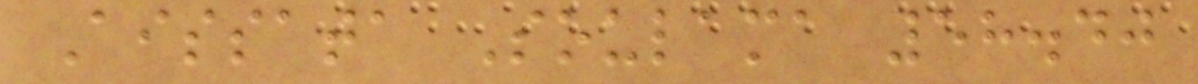Aissata Soulama 58.40
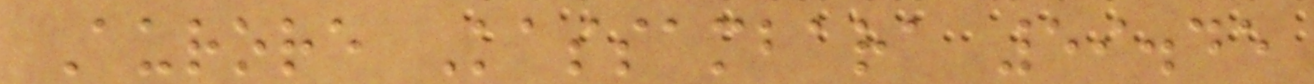Aurore Kassambara 59.45
